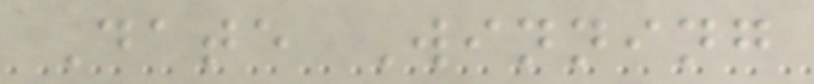Date Winning
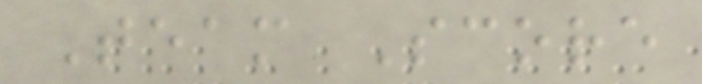Team Score
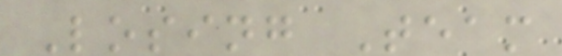Losing Team
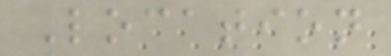Location
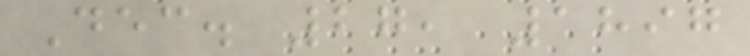Dec. 27, 1897
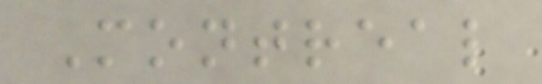Montreal
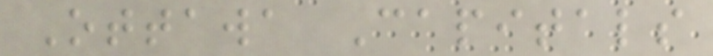Ottawa Capitals
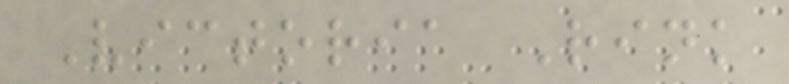Victoria Rink
